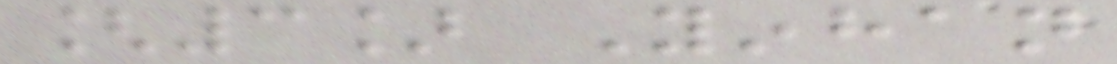[3] Yinhan
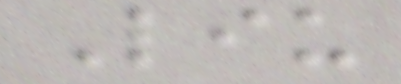Liu
